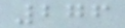276
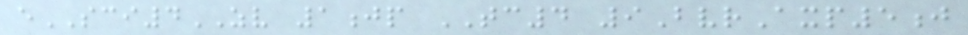eSCI4ZV 1jp TC4 9BvrAxp5j
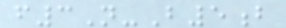f3N-B5b
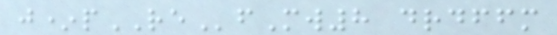j*pREfMw8 drdffm
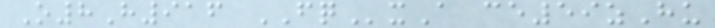O8H916 FQxA ce59zHu
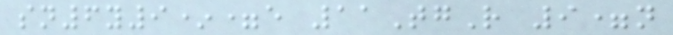sn6y9*=e 11TgR 9=n
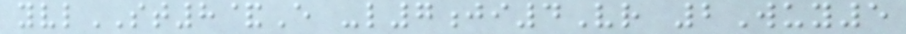yvlST8&E -l7ji4Vr 2Wuy5
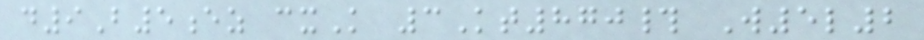d9B5ez cxK 3Kt870# W5l2
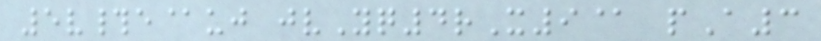5v#e@uj jvYq4rX9@ pA3
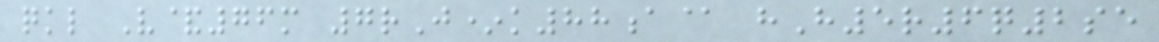qkl V&76m 7rJ*k88a@ hH5r6q2se
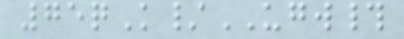75qK/UGW#
